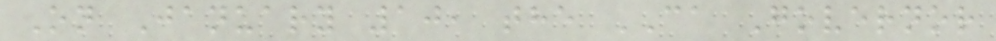On January 10, the CA Governor
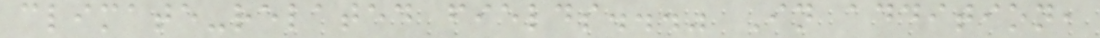climate-related fields..." In addition,
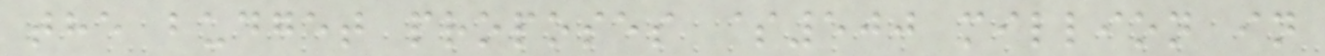the budget proposes $500 million in
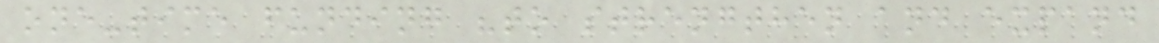one-time funding "to strengthen and expand
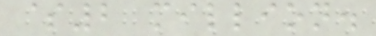$2 million.
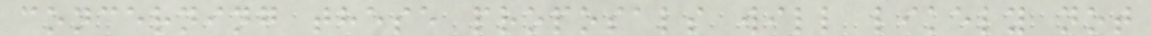concerning these proposals will likely not
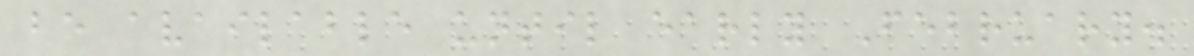be available until early February.
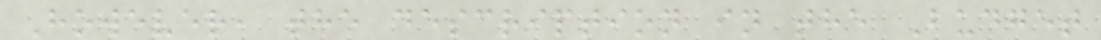However, the description in the Budget
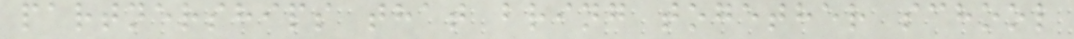partnerships that bring together school
